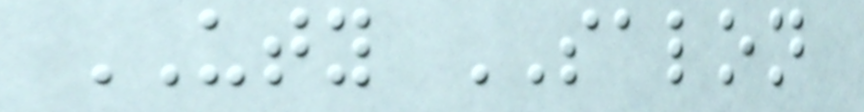UTY SALON
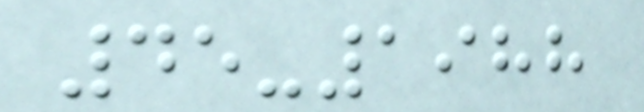45-1988
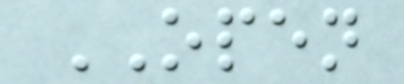OPEN
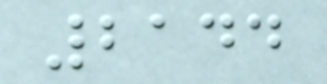2144
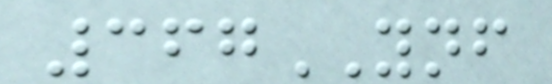367YNF
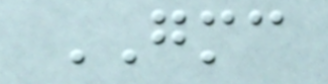GMC
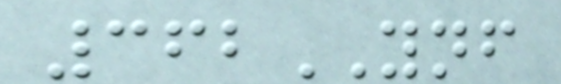362YNF
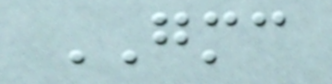GMC
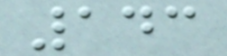143
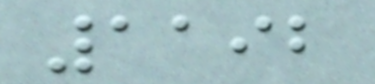1192
